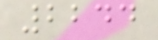2244
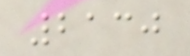2130
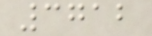3712
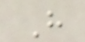H
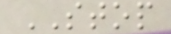STOP
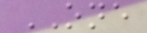ONE
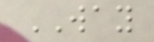WAY
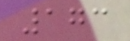173
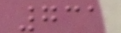731
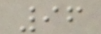96
